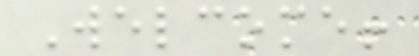Welcome!
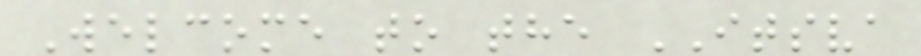Welcome to the ITSVA
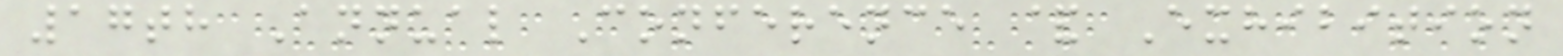17th Annual Conference & Exhibition
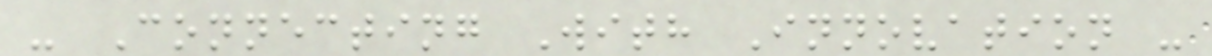- Connecting With Innovation -
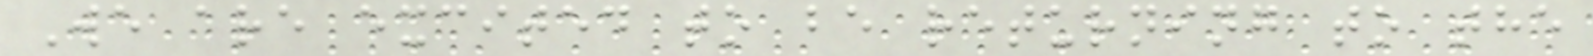We are excited to be returning to the
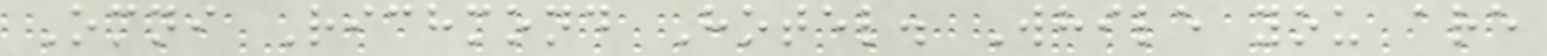Omni Richmond Hotel. While you are
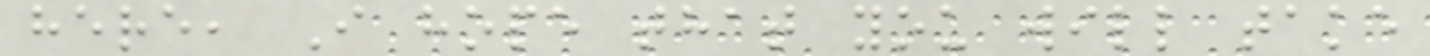here, I hope that you will take
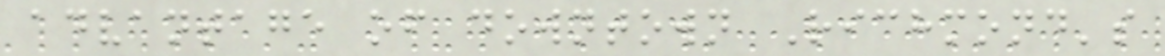advantage of downtown Richmond's
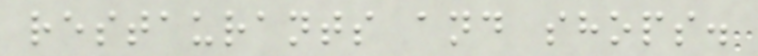restaurants and shops.
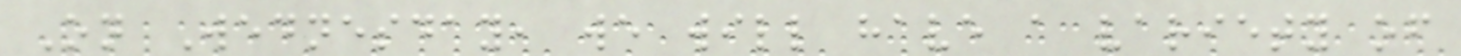On Wednesday, we will have a variety of
